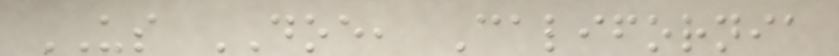US DOE, California
